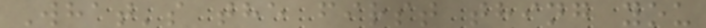What's the first thing you
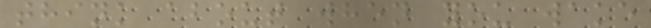think about when you wake
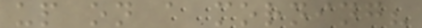up on a morning?
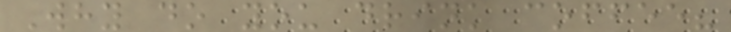Why do you drink coffee?
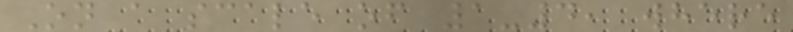On a scale of 1-4, where
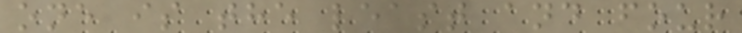one is the least and four
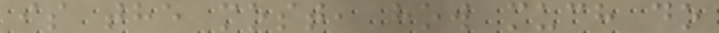is the most, how much do
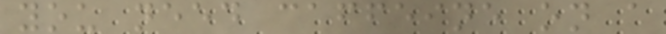you need caffeine on a
